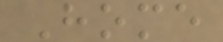Home
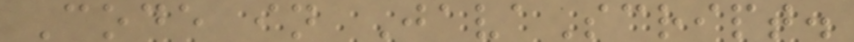Code in JavaScript.
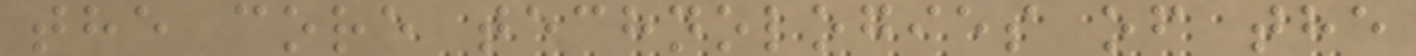the core technologies of the
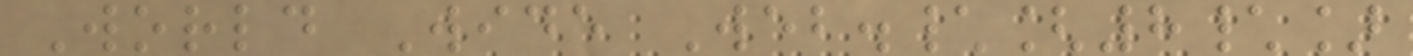World Wide Web.\[8\]
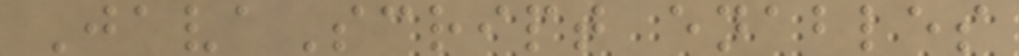JavaScript enables
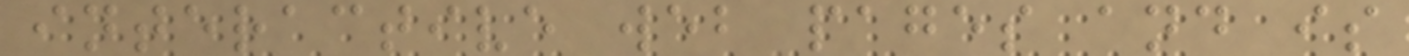interactive web pages and is
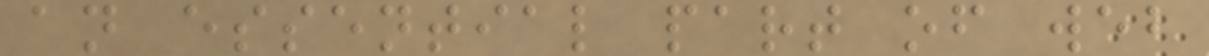an essential part of web
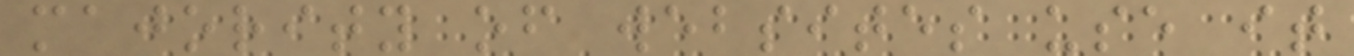majority of websites use it
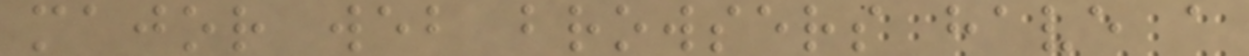major web browsers have a
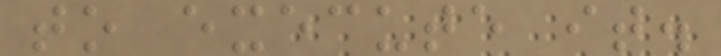to execute it.
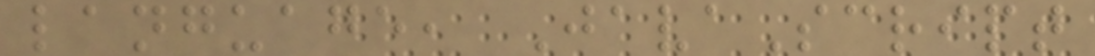language, JavaScript
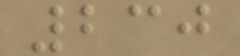230
